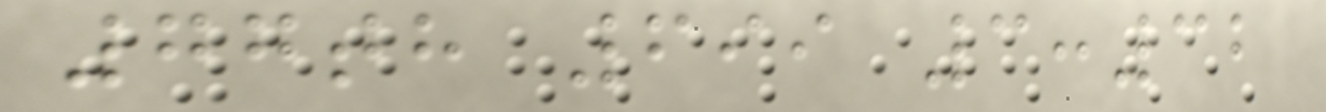77th 699 3:32
